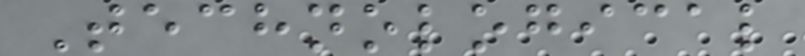Technological
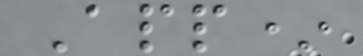App*
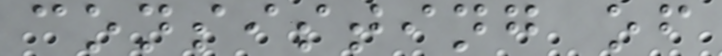consisting of
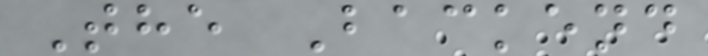The Backend
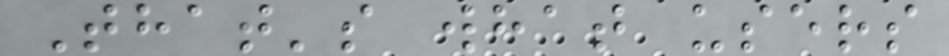That's what users
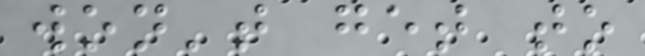won't get to
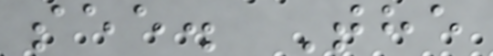see. The
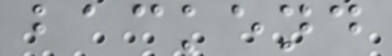backend
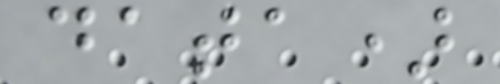data)
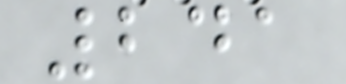241
